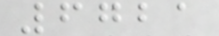6721
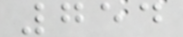754
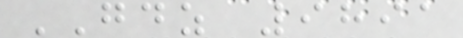GDZ 9891
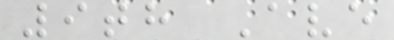9th Ave
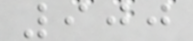900
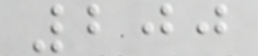200
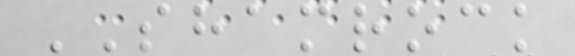SHAMROCK
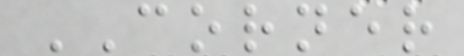CORNER
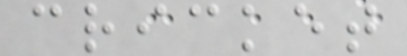cricket
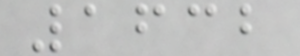1632
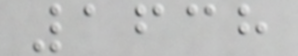1638
